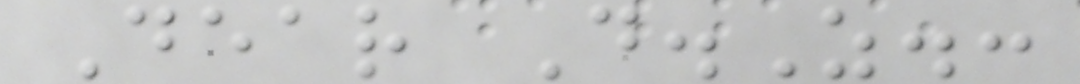Dear D.Z.:
